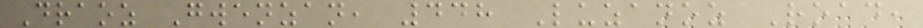Draoz Gwenzan, 448 Luzanoz Road,
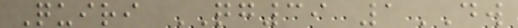Quiri QG39 1DW
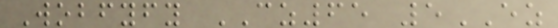Wobfyfy CZ65 5EZ
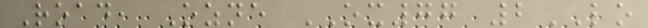Road, Ozne OX77 2LO
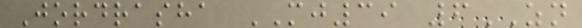Jordrasha MJ39 6ZN
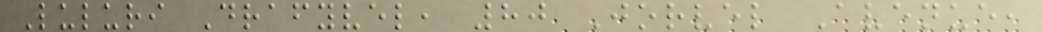Luluri Drafyvel, 80 Jorvel Avenue,
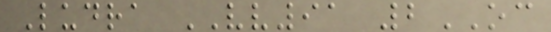Ludra VV91 2OC
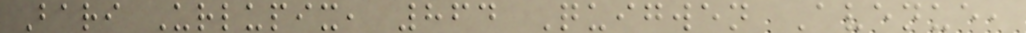Bari Urlupix, 864 Quigwen Avenue,
